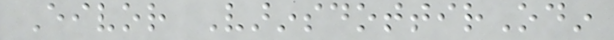Eivor VarinsdottirOdin
